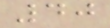40
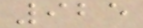925
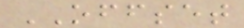OFFSET
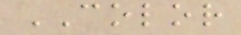COLOR
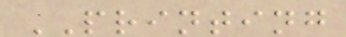PRINTING
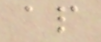ap
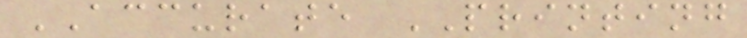ACCURATE PRINTING
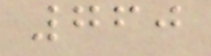760
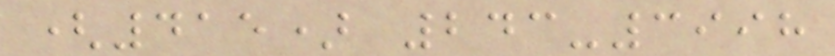(415) 243-3998
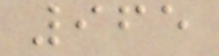965
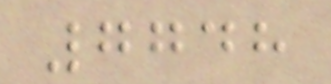7748
